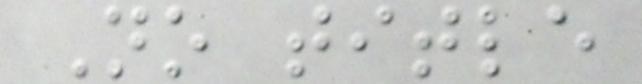No title
